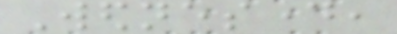Wednesday,
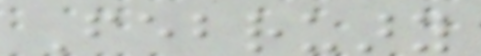February
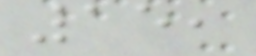15,
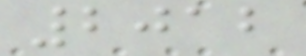2012
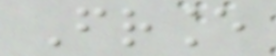France
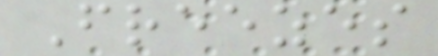Freezes
